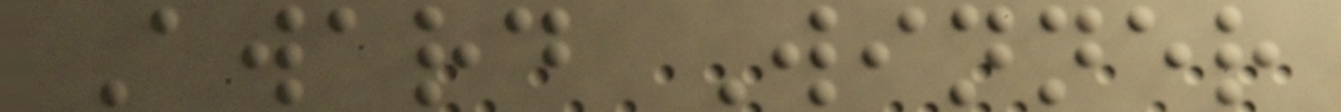Award Winner
